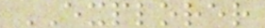EXPLORER
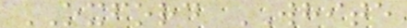OXFORD WHITE
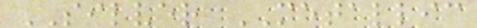SILVER METALLIC
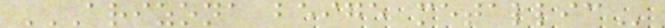ARIZONA BEIGE METALLIC
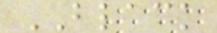BLACK
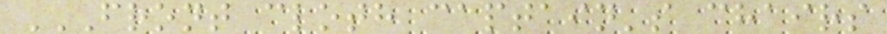FRONT CLOTH CAPTAIN'S CHAIRS
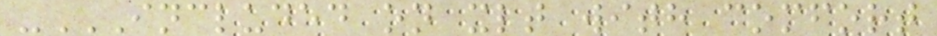-INCLUDED ON XLT WITH COMFORT
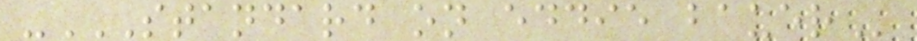-STANDARD ON EDDIE BAUER
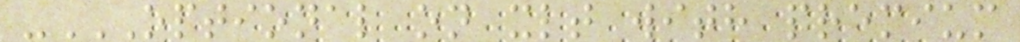-OPTIONAL ON XLT WITH PREMIUM
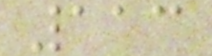113
